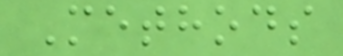Methods
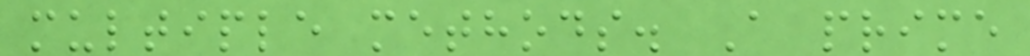multiple methods. A prime
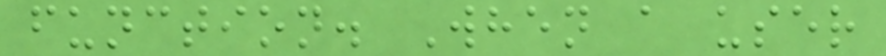function. When a user
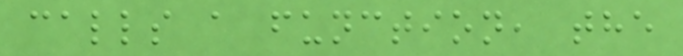calls a function, the
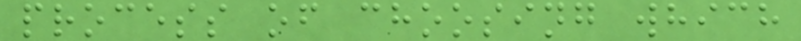process of choosing which
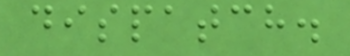dispatch.
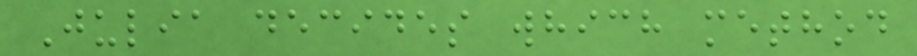Julia decides which method
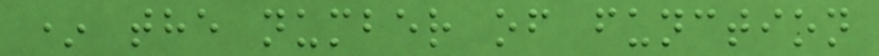* the number of function
